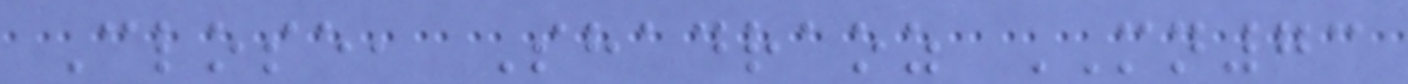Close, Shadraoz MN73
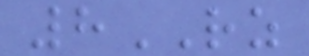8RZ
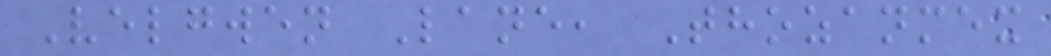Velgwen Lane, Thozanmex
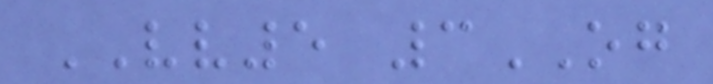VV5 3OG
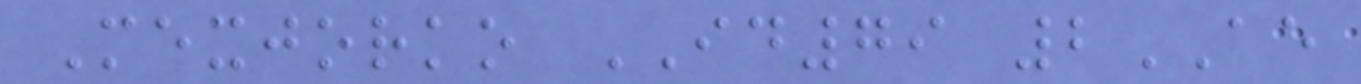Mexjorko ID79 2AE
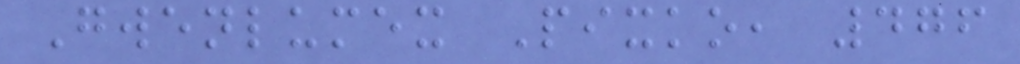Gwenlumex Pixko, 476
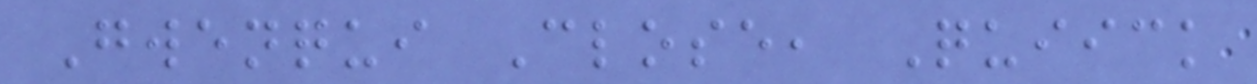Gwenqui Close, Quiick
